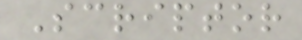Scriptor
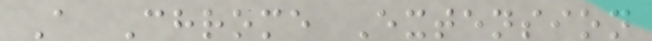A Chrome Extension
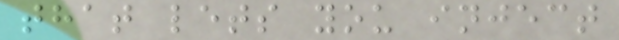that lets you inject
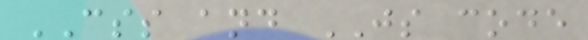CSS and JS code
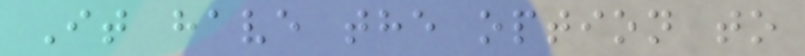It have the option to
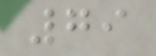79
